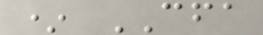* CFA
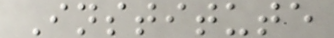Institute
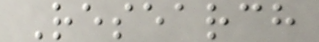Research
